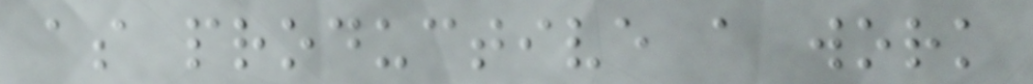as productive a work
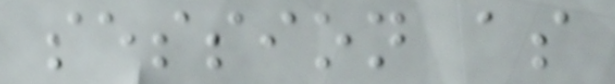session as
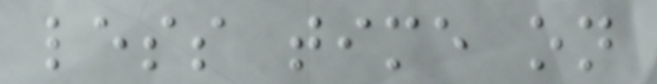less time on
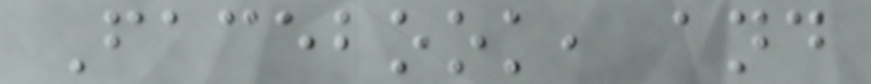Facebook, and
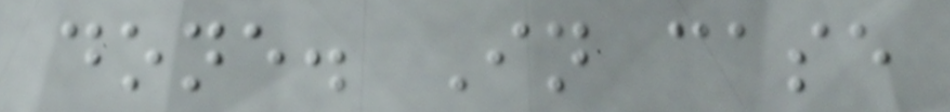done. In case
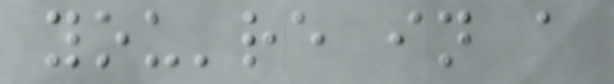you're in a
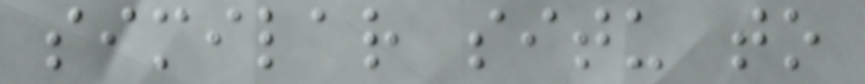similar situ to
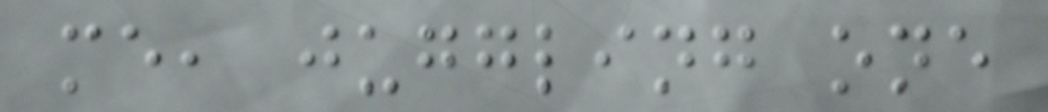me, juggling one
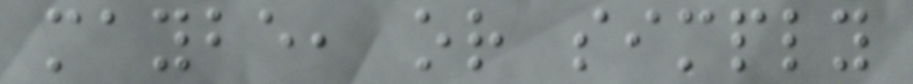maybe, or simply
